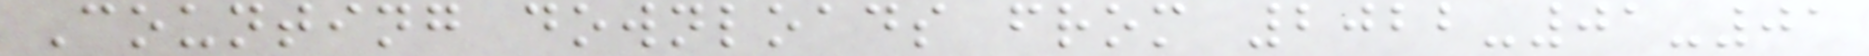Counting downloads from 2022-01-01
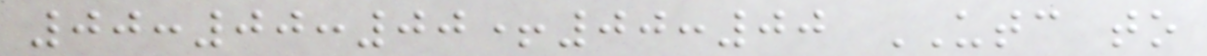00:00:00+00:00 UTC to
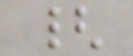{
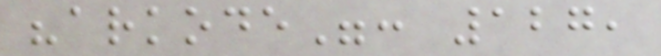"arkode": 127,
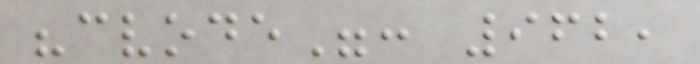"cvode": 962,
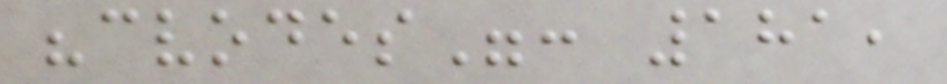"cvodes": 181,
